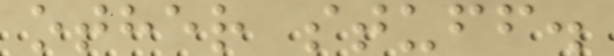other stuff.
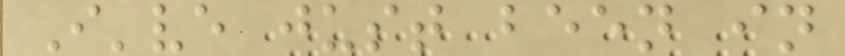I've just been in
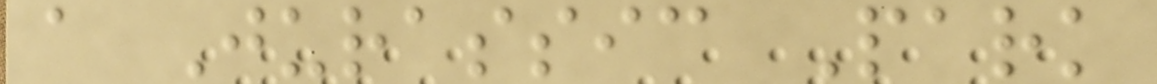a Jurassic Park
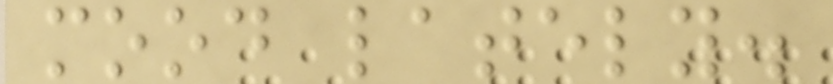mood lately.
